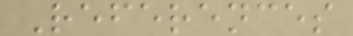References
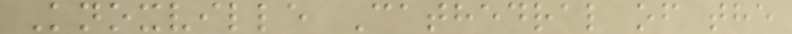Knoxville Cathedral of the
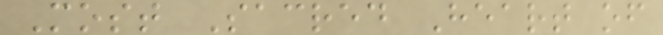Most Sacred Heart of
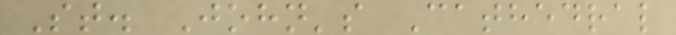St. John's Cathedral
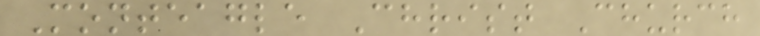Monteagle Christ Church
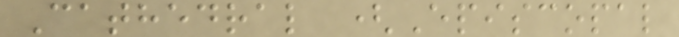Cathedral (Episcopal
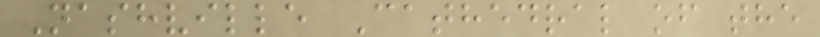Nashville Cathedral of the
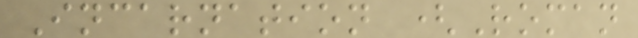Incarnation (Roman
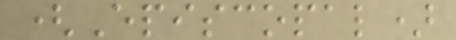(Episcopal)
